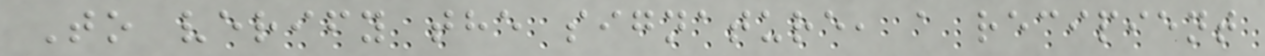To verify the signature, a recipient
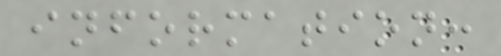information:
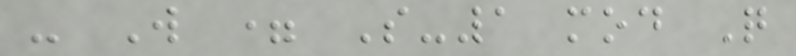- W = S-1 mod Q
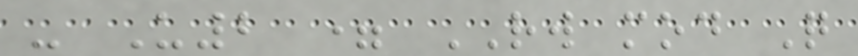- U2 = RW mod Q
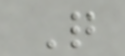Q
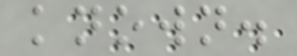known.
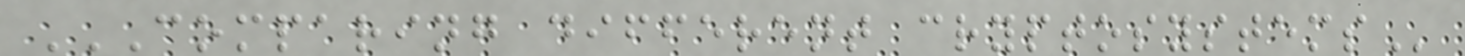COMPARING DIFFERENT CRYPTOSYSTEMS
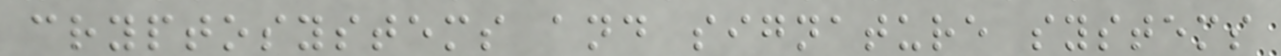cryptosystems and signature systems
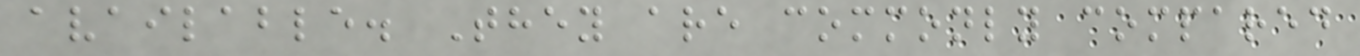available. They are commonly compared
